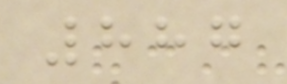887
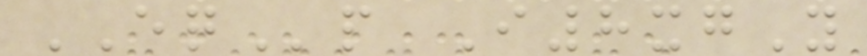EQp I8xgY
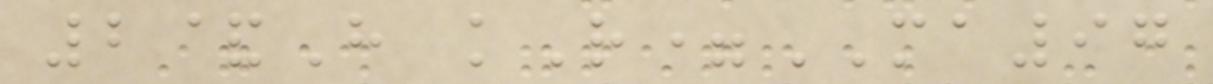2&H kR=MA97
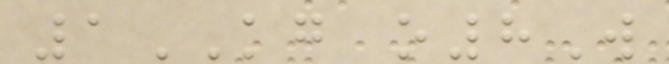1KG o8W
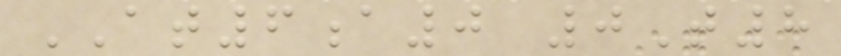AT6a0 0T8
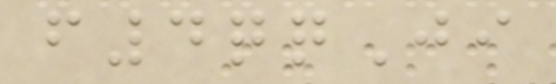f4qqJi
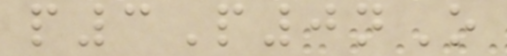p3P0nO
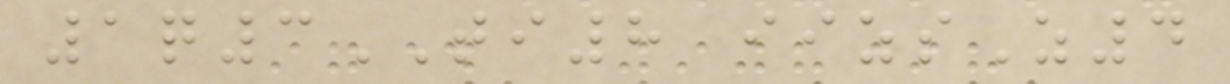1q3TI8 iizsZ4
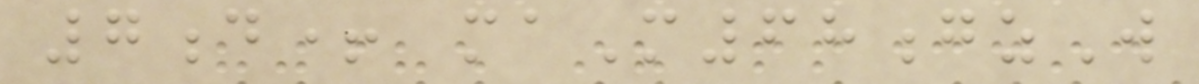7d+ maM68gzW
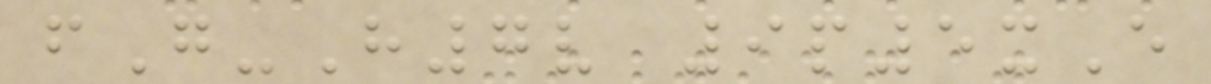fG-H7v 9p5xE
